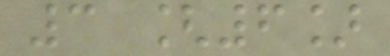3 [6]
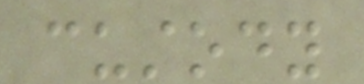custody
